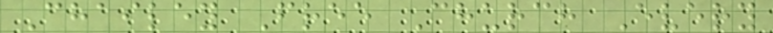Chailey Free Church Every
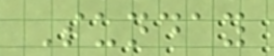Sunday
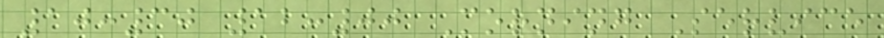10:30 12:00 Morning Service
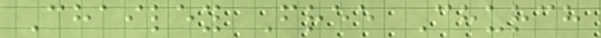Chailey Free Church
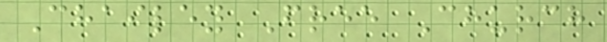Chailey Free Church
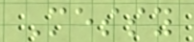Messy
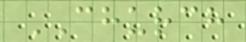CHURCH
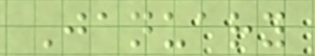January
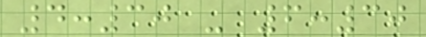4:30 - 6:30
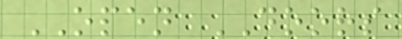OPEN DOORS
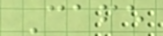Cafe
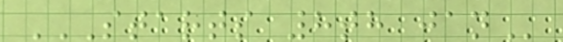STARTS 8TH JAN
